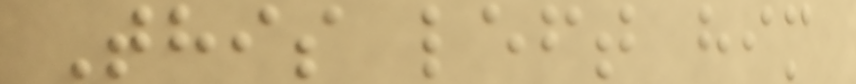This left him
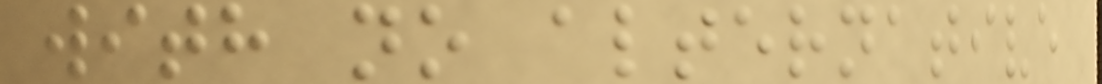with no alternative
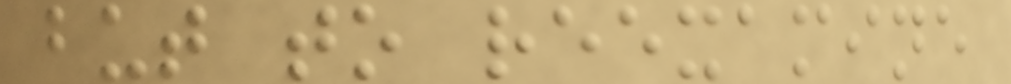but to reexamine
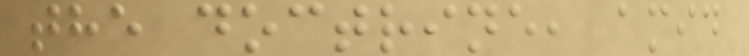the doctrine, amid
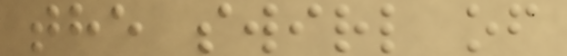the swirl of
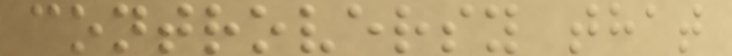controversy that
